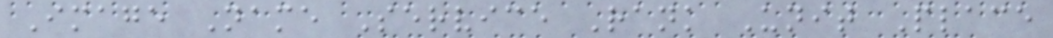Image Name Service Rank Unit Place
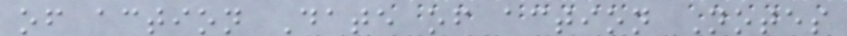of action Date of action Notes
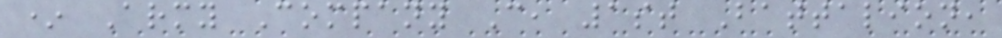* Army Company C, 1st Battalion,
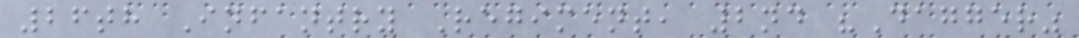26th Infantry Regiment, 2nd "Dagger"
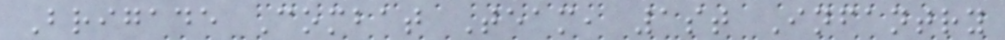Brigade Combat Team, 1st Infantry
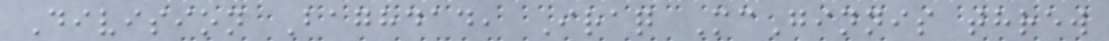Division Baghdad, Iraq McGinnis threw
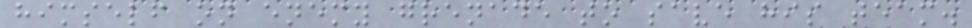himself on enemy grenade to save his team.
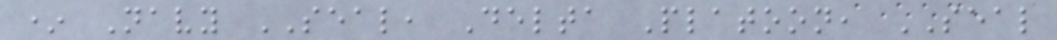* Navy SEAL, Delta Platoon, SEAL
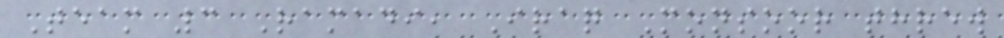Team 3 Ramadi, Iraq Monsoor threw
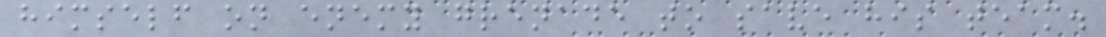himself on enemy grenade to save his team.
